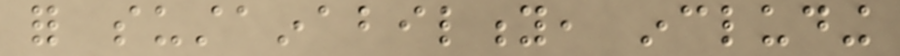for sustainability, including
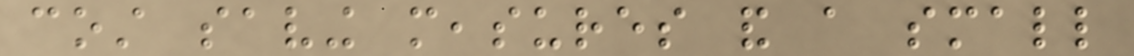cost saving measures and a small
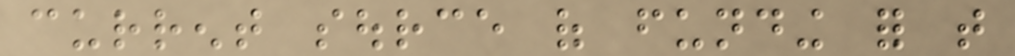current source of funding for that
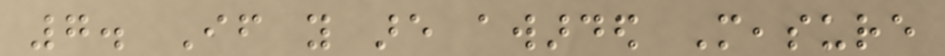7. If you are awarded Measure
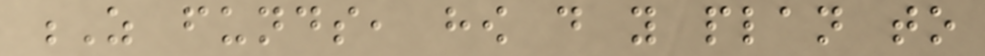Z funds, how do you plan to
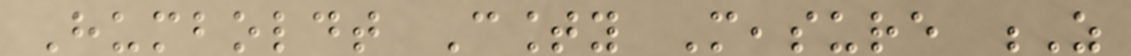Humboldt County Measure Z
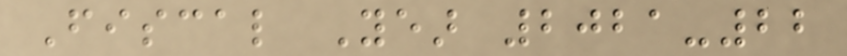Fiscal Year 2021-22
